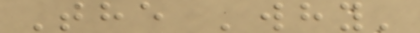The 'why'
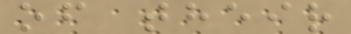of their
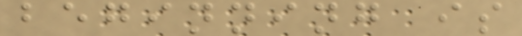beginning is
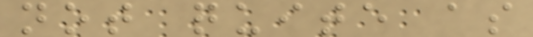not quite as
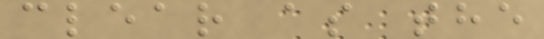clear as the
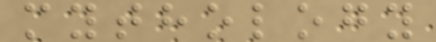mythology
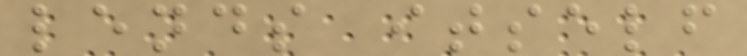lends itself
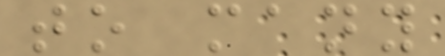to many
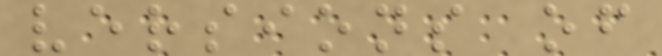versions of
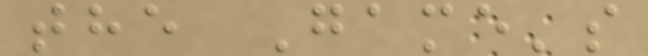the Game's
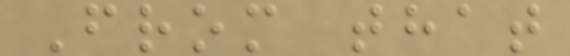From that
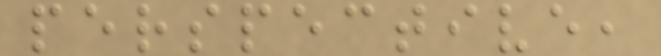perspective,
